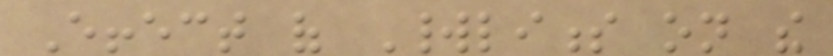Effect of Worldliness on the
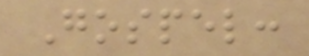Gospel:
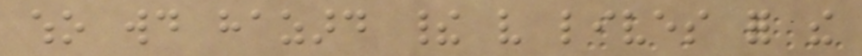who would hazard their very lives for the
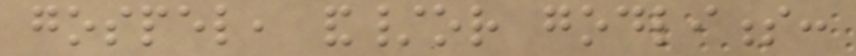gospel, and/or godliness:
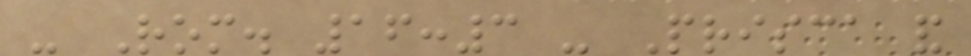- Rom. 16:3 - Prisca and
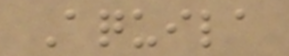Aquila
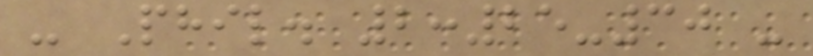- Phil. 2:25-30 -
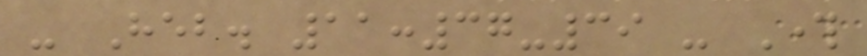- Heb. 11:37-39 - Through
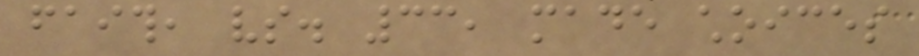faith, vs. 33, made choices
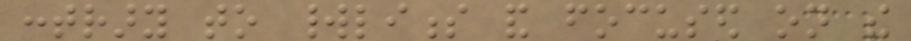contrary to worldliness and focused on the
